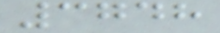3748
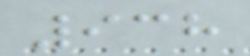938
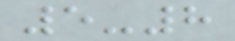5-8
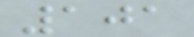101
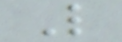L
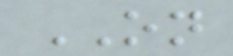ON
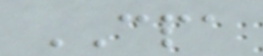CPA
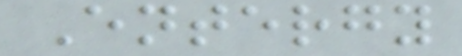Entergy
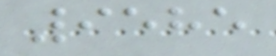9585
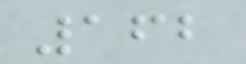162
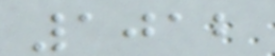1012
